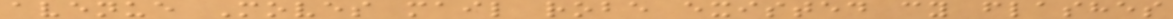avenue Moves mail robe existed cy flashes
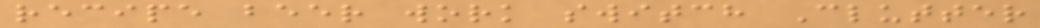recipe beer work switch Clutter
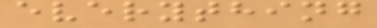everything
